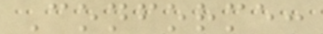Conforme:
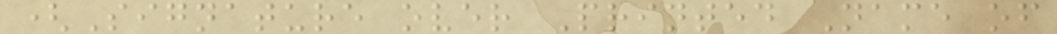(Signature over Printed Name of
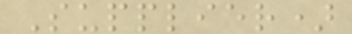Supplier)
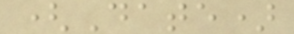(Date)
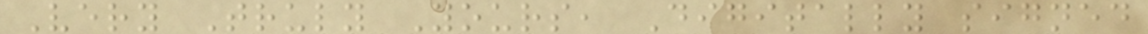Very Truly Yours, Digitally signed
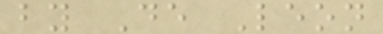by De Leon
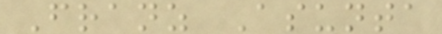Franz Asunta
